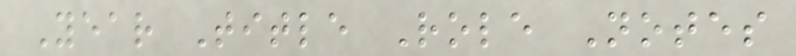Year Title Role Notes
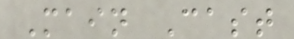Main Cast
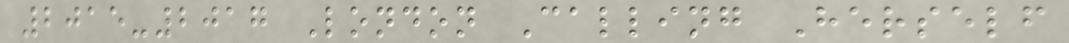2015-2017 London Calling Herself
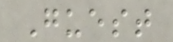Guest
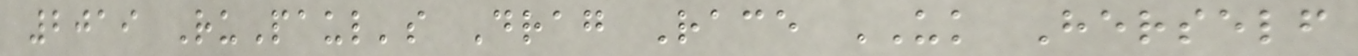2019 RuPaul's Drag Race UK Herself
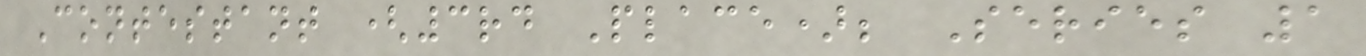Contestant (3rd Place); Series 1
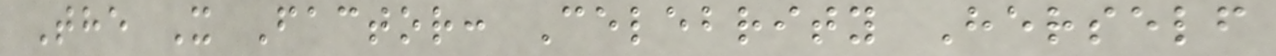The X Factor: Celebrity Herself
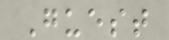Guest
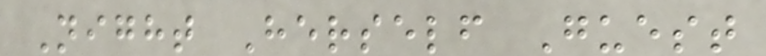Night Herself Guest
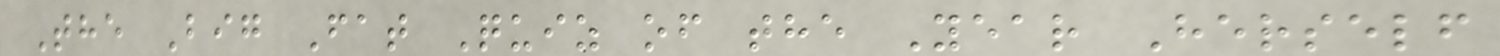The Big Fat Quiz of the Year Herself
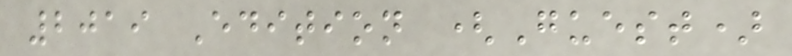2019 Edition (Guest)
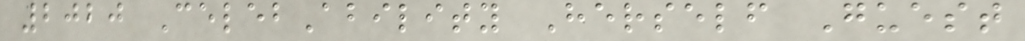2020 CelebAbility Herself Guest
